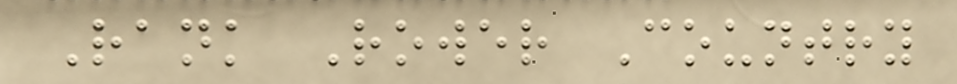Rank Rower Country
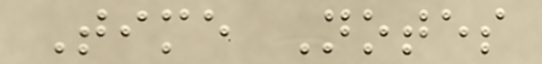Time Notes
